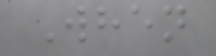When
